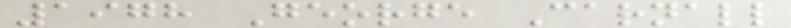1978 George Carnall
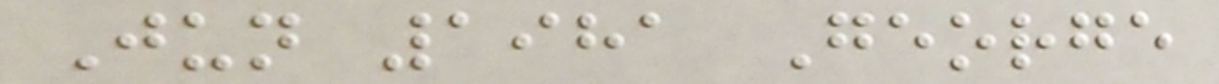Jun 1981 George
